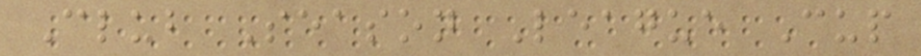Club Season League Cup
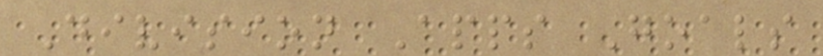Division Apps Goals
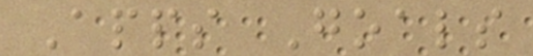Apps Goals
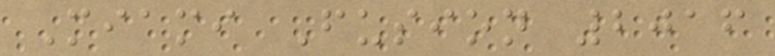Miami Fusion 2016
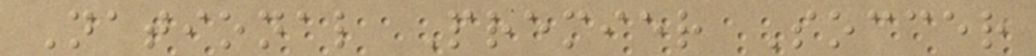National Premier Soccer
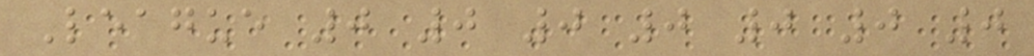League 0 0 0 0 0 0 0
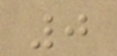0
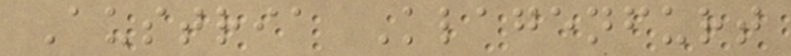Austria Klagenfurt
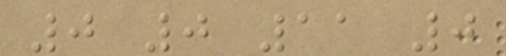0 0 11 0
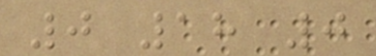0 18 0
